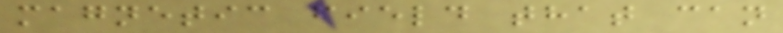magnetic field that can
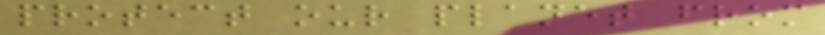protect our planet from
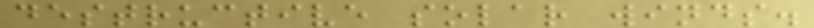destructive solar winds.
